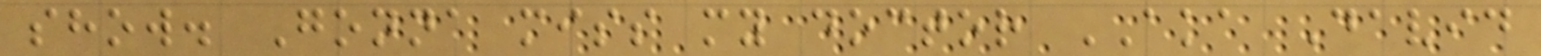show. Gonna miss my doctor AKA David
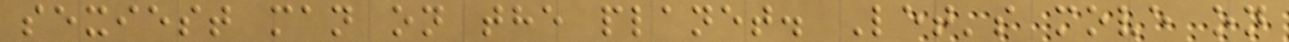sexiest man on the planet. Let's move on
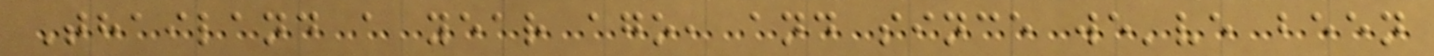Thailand a year ago, and since we've been
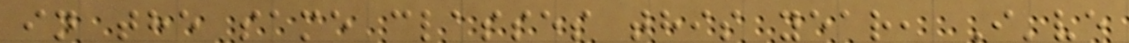in the same classes this year, I've
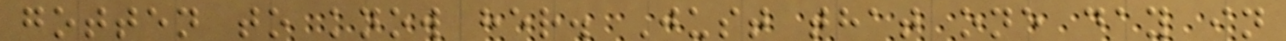gotten to know her. Just that one day in
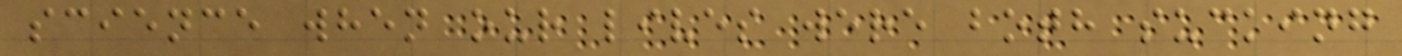science when our lives were both sucking
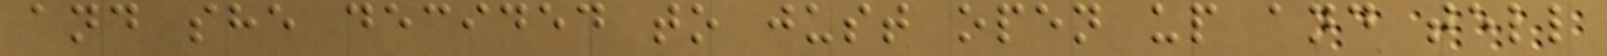and she decided to just open up and tell
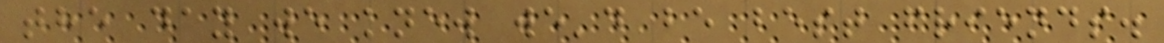the day we knew we'd be best friends.
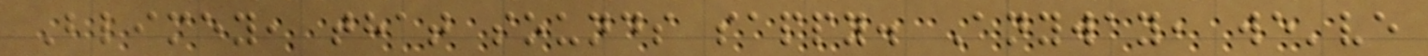Blimey, that sounds sappy. Anyway, we've
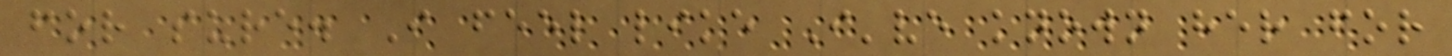for sure. I feel like I've known her for
